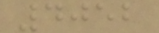4052
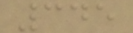345
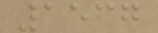1537
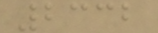2332
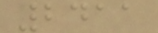2411
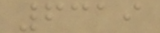6319
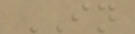IN
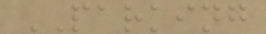PARKING
